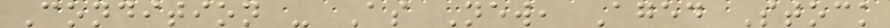Condition - As New, Aged Stock
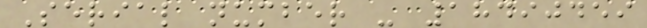Serial number - 18490459
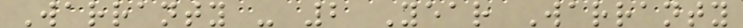Warranty - 2 Year Warranty
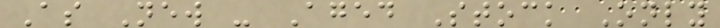As New - Aged Stock Only
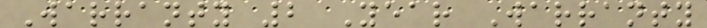Warranty 2 Year Warranty
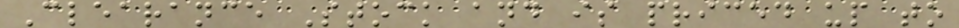Clearance Stock and is priced up to
